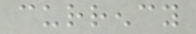currency
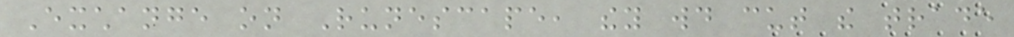Exchange on Runescape, they would cut the trade
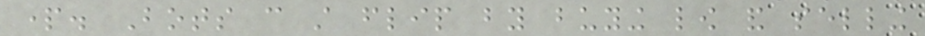part. Bots can still flip by buying low and selling
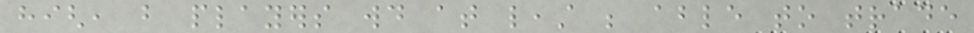high, but players would at least be able to trade
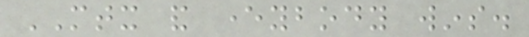MTX and everybody wins.
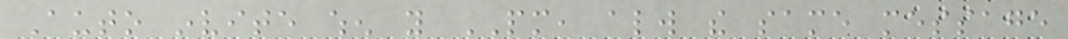Auto invite when you PM, always the same message
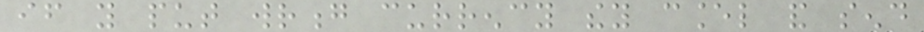if you put wrong currency they cancel and send
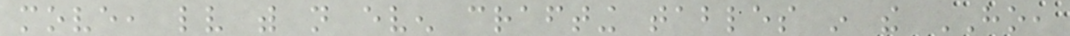move, lv with not even crafting tables in the HO,
